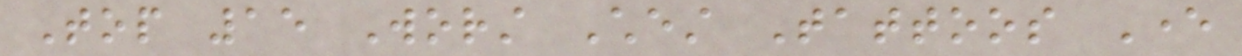Top 15 Worst Chest Tattoos Ever
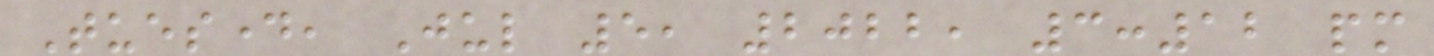Tuesday, Jul 5, 2022, 3:12 pm
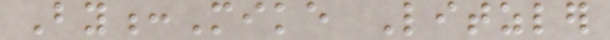By:Mike Litzler
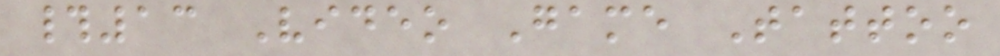#13 Video Game Tattoo
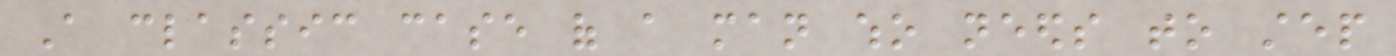A classic case of a man who needs to step
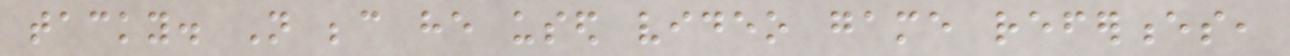tacky. Not because he used video game references,
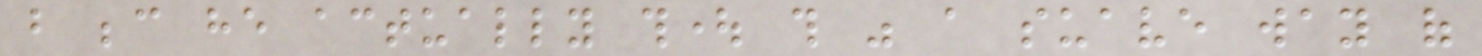but because he actually thought this was a suave way of
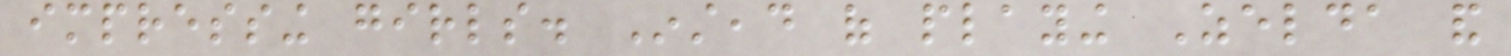impressing girls. Instead of playing Zelda and
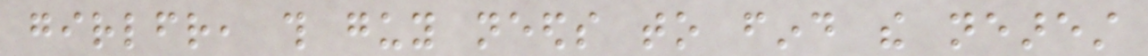girlfriend, this guy needs to find the nearest
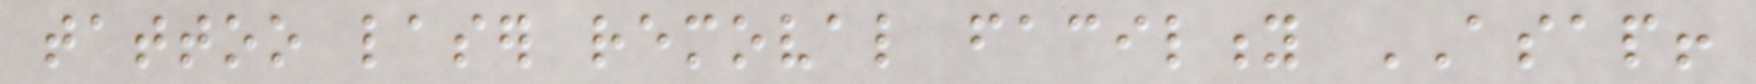tattoo laser removal facility ASAP!
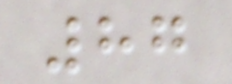87
